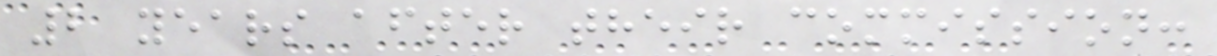2 years after their commission:
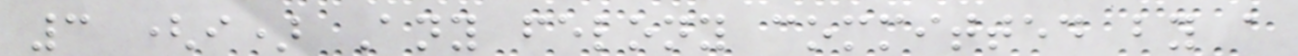3 (i) Any felony committed by a
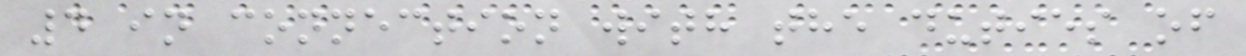4 in connection with the duties of
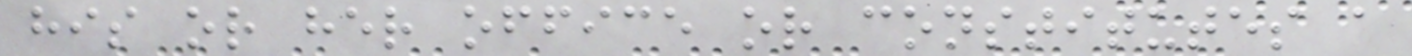his or her office or constitutes a
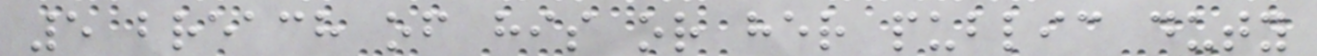5 breach of his or her public duty
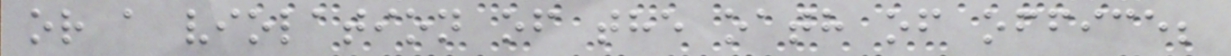or a violation of the oath of office;
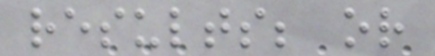results; or
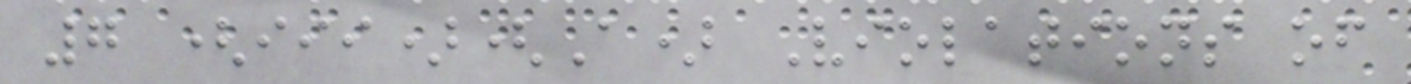7 (iii)(A) Violations of
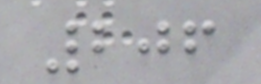206
